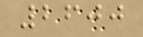2600
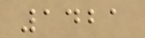1421
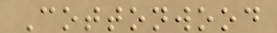Cottonwood
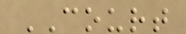COURT
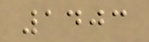1403
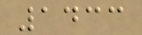1433
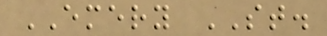EMERY ST.
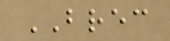BREC
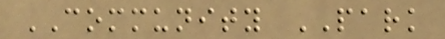COMMUNITY PARK
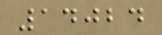14024
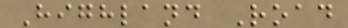Highland Road
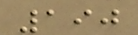190
